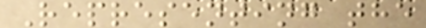Representing the
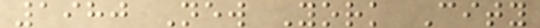1980 New York City
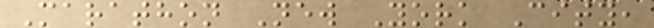Marathon New York City,
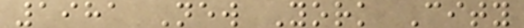1981 New York City
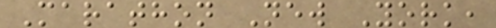Marathon New York,
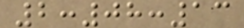2:08:13
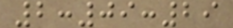2:09:29
